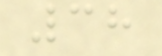38
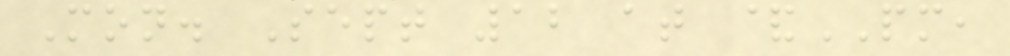Mon. Sept 12 at &PM,
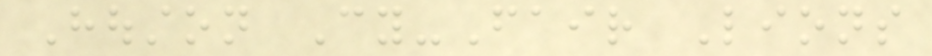Houston Cy-Fair Lions
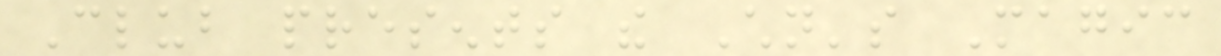Club presents the Children's Magic
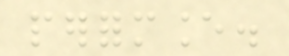performance.
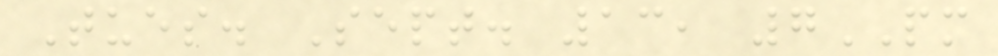Tues. Sept. 13, 7PM
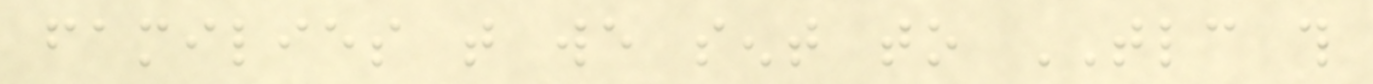families that we sent to TLC this
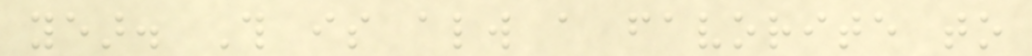year. This is always a favorite to
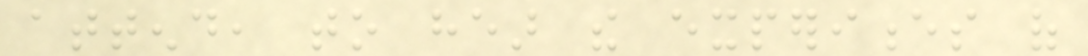attend, to hear the experiences of
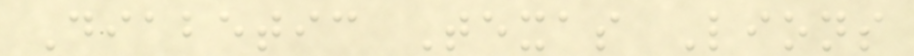Diabetic Texas Lions
